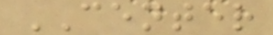CENTER
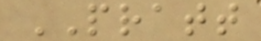PRATT
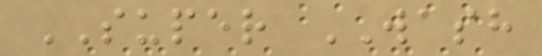SUPER WASH
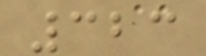323
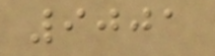9001
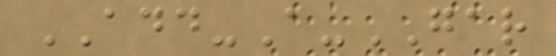ADD-A-GAR
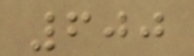600
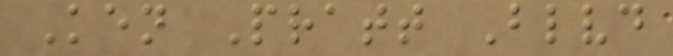Ken Pratt Blvd
